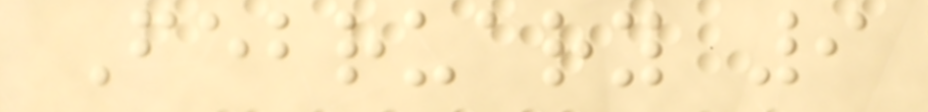February 9
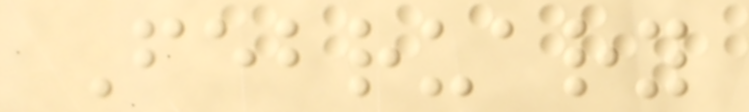February
